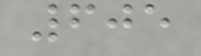605
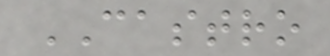CASTRO
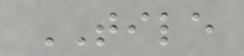TILE
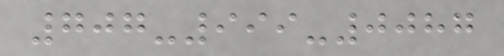707-999-0087
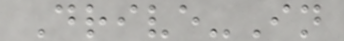Drive-In
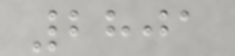2801
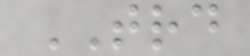TRD
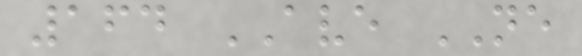164 AVE NE
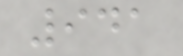941
